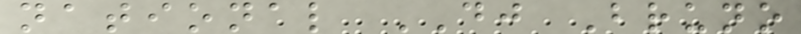national DJ Bruno
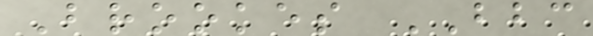Brookes BBC
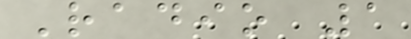Radio 1
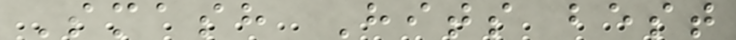Smash Hits best
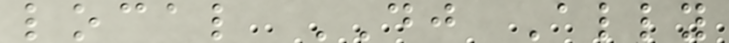local DJ Ally
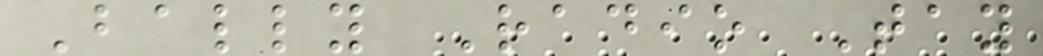Bally Radio Tay
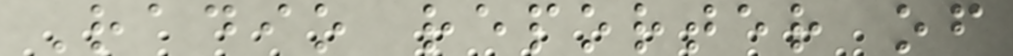Radio reporter of
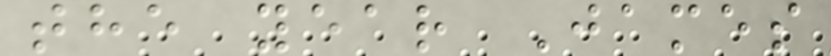the year James
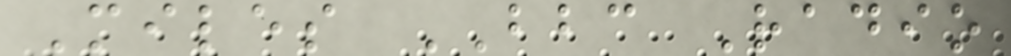Miles BBC Radio
